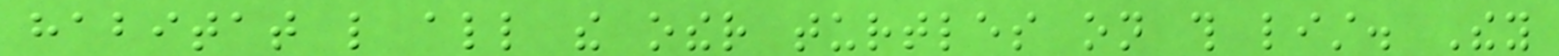habitat like all the other turtles on this list. They
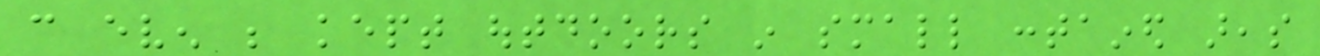can even be kept outdoors in small contained areas
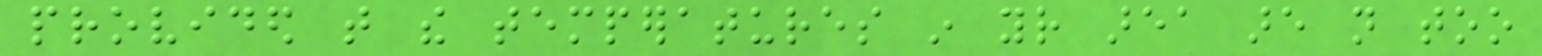provided that the temperatures in your area are not too
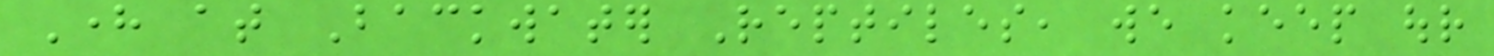Here at Backwater Reptiles, we keep our
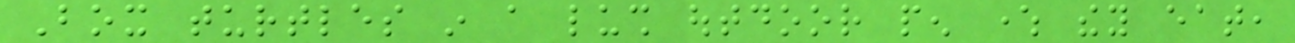Box turtles in a lush outdoor pen where they eat,
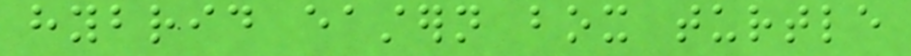hybrid eastern box turtle
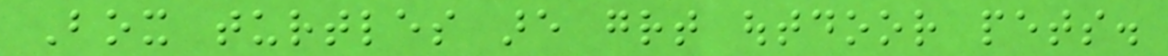Box turtles are great outdoor pets.
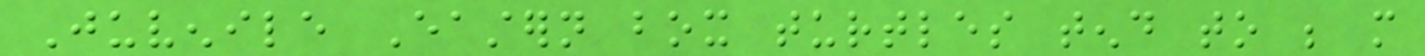Juvenile Eastern box turtles tend to be more
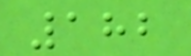182
